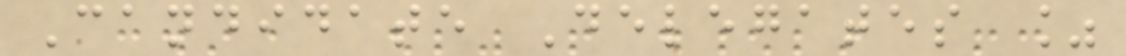Candidate Delegates %
